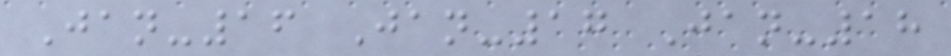Jan-16 Jan-17 Jan-18
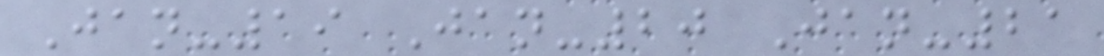Jan-19 Jan-20 Jan-21
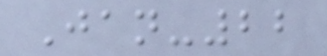Jan-22
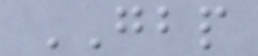GBP
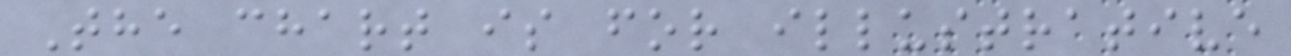The chart is for illustrative
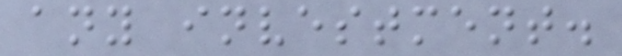any investment.
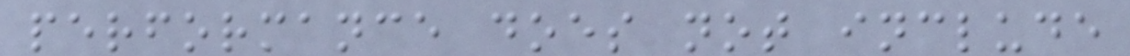performance does not include
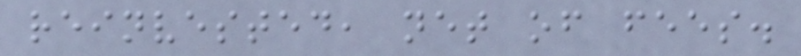reinvested, net of fees.
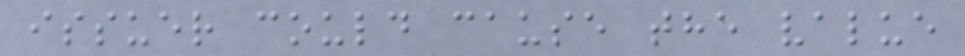issuer could cause the value
